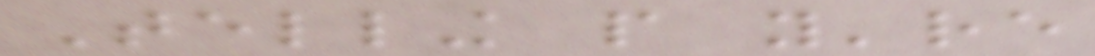Telling people you're
